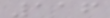116
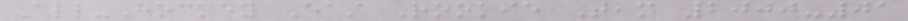All-Hockey East Rookie Team 2000-01
